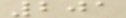201
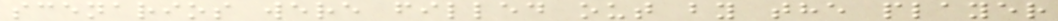scenarios were filled out by the player
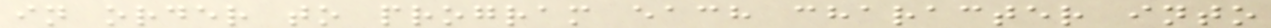in order to program each character into
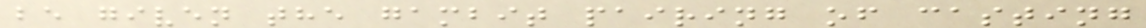be given the gambit pairing of casting
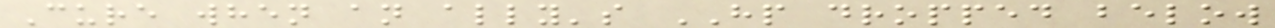Cure when an ally's HP dropped below
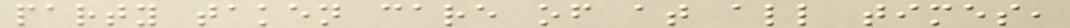party taken care of at all times,
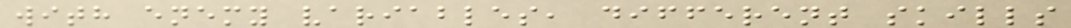with enemy variables, different skills
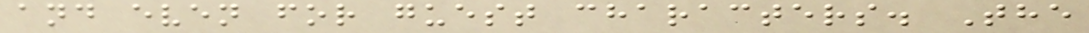and even for guest characters. The
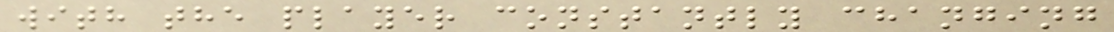with the player constantly changing
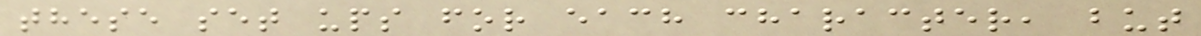these set ups for each character, but
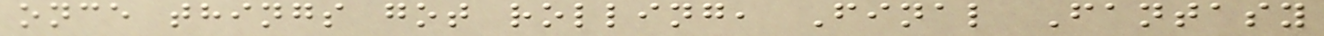once things got rolling, Final Fantasy
